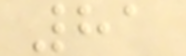81
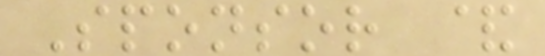Sponsor &
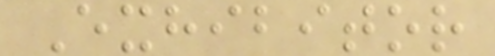Exhibitor
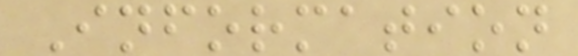Information
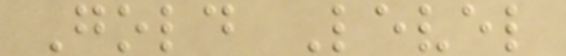Gold Level
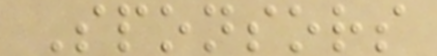Sponsors
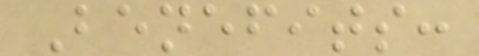Benefits:
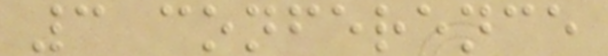3 conference
